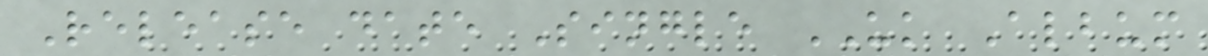Release date Single UK Album
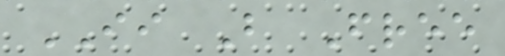II B Free
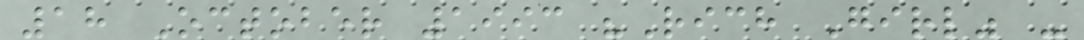18 October 1993 "Rich Girl" -
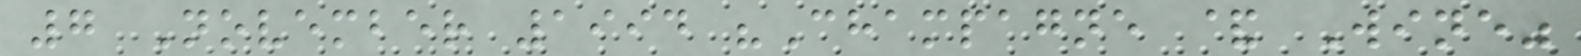7 November 1994 "Champagne & Wine"
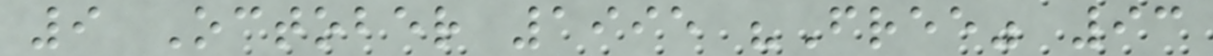9 October 1995 "Free" 93
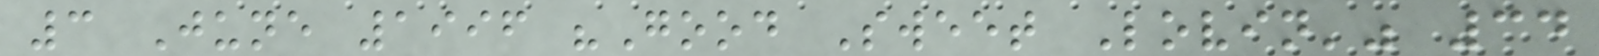3 June 1996 "Good Sweet Lovin'" 34
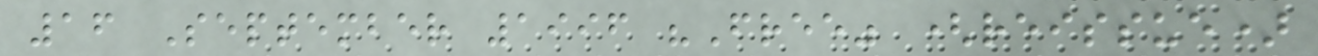16 September 1996 "Free" (reissue)
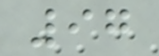97
